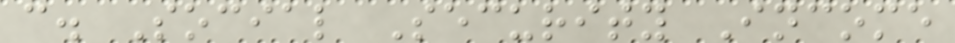c. Social Security Income
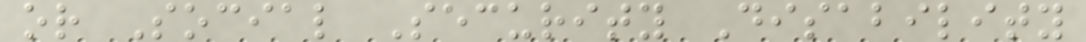or Social Security Disability
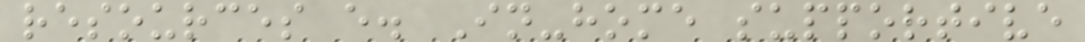resources e. In-home supportive
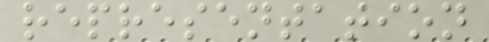representation
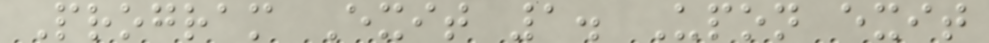Program Exit 1. Upon exit
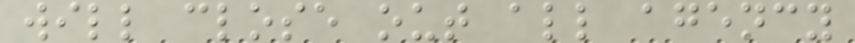will close out all agency
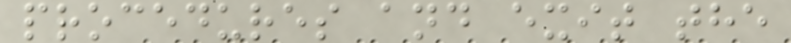procedures and exit the
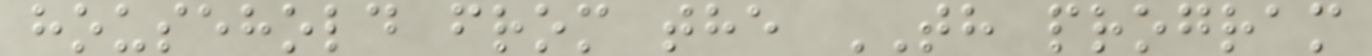household from the TH program
